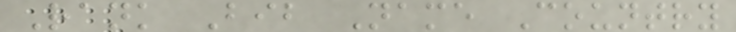Rank Bib Name Country
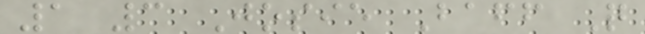1 3 Josie Baff Q
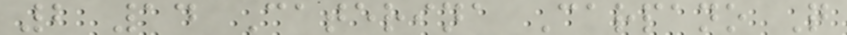2 14 Caterina Carpano Q
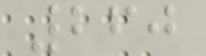260
